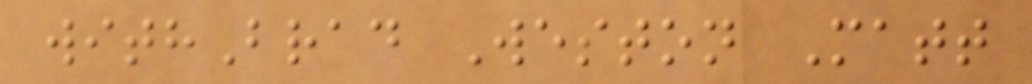withBrad Weston Matt
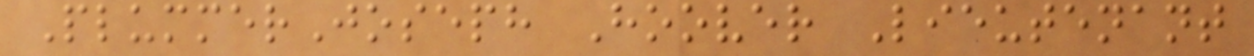PlummerJoseph Hoover Lieutenant
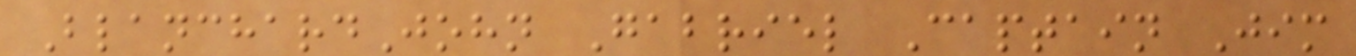BlanchardJohn Gabriel Captain Jim
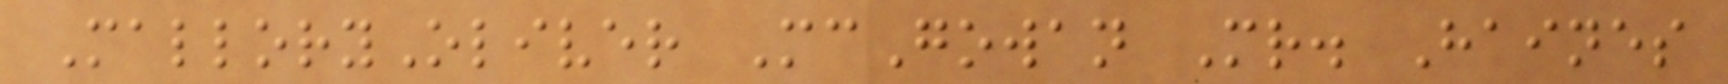MalloryOliver McGowan Mr. Haines
